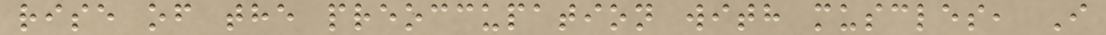rise of the preoccupation with muscles, I
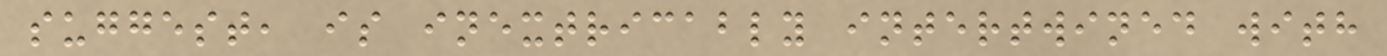suggest, is inextricably intertwined with
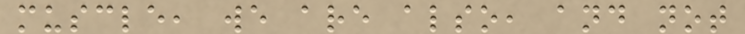muscle, we are also, and not
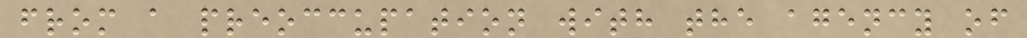from a preoccupation with the agency of
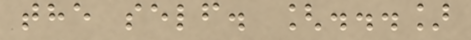the self. [...]
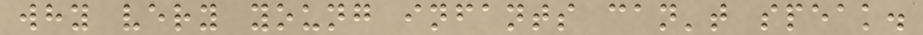why very young infants can't speak.
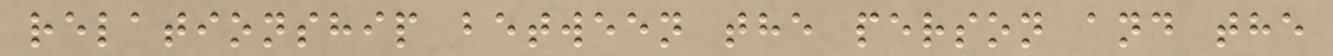relationship between the person and the
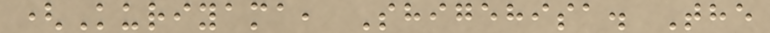(Kuriyama, Shigehisa. The
